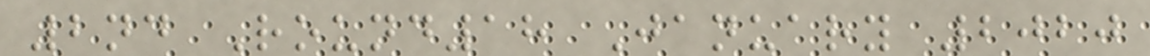2nd Round18 January 2020
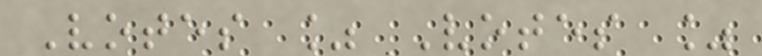Votes % Votes %
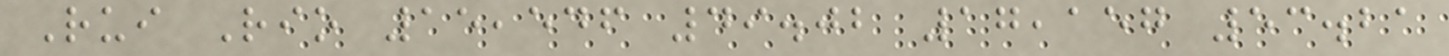Rui Rio 15,546 49.02 17,157 53.21
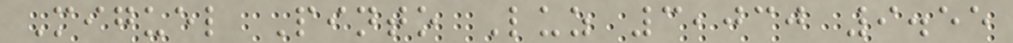Miguel Pinto Luz 3,030 9.55
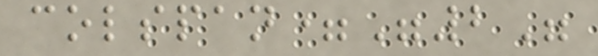colspan="2"
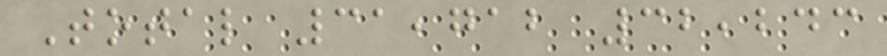Total 31,712 32,243
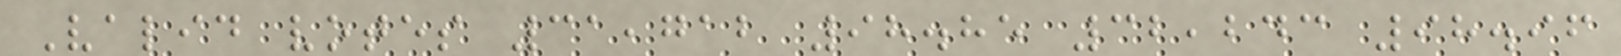Valid votes 31,712 98.85 32,243 98.96
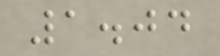1.04
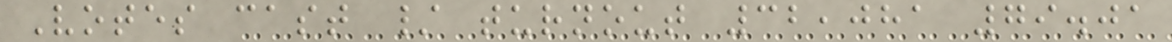Votes cast / turnout 32,081 79.01
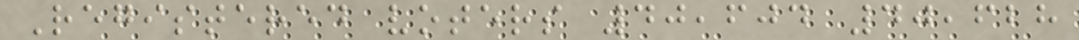Registered voters 40,604 40,628
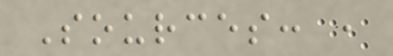Sources: ,
